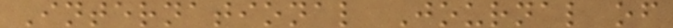International Journal of
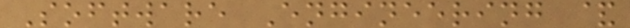Software Engineering &
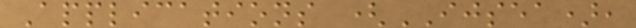Applications (IJSEA),
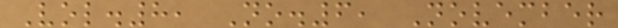Vol.8, No.6, November
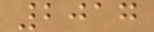2017
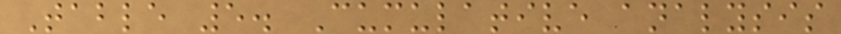Table 5. Cumulative analysis
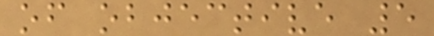of objective 5
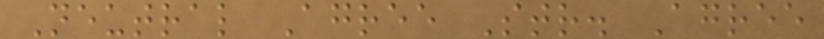Neutral Agree Str. Agree
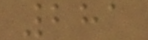281
